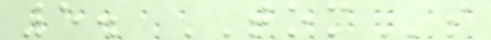5. TOMs
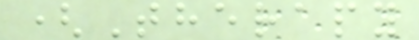(Therapy
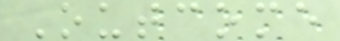Outcome
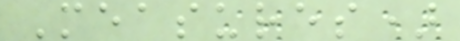Measures)
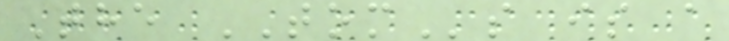The TOMs is a
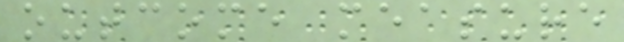outcome measure
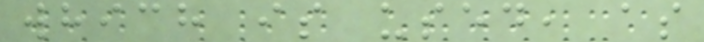which is used, as
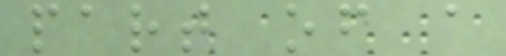part of a
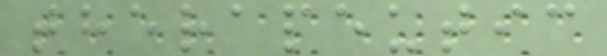therapeutic
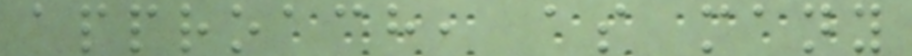approach, as many
